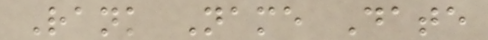Rank Name Date
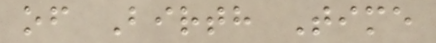of Birth Time
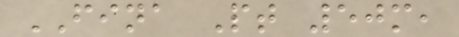FINA Pt 50m,
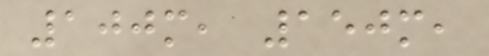100m, 150m,
